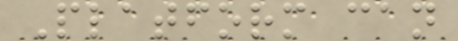Platform can
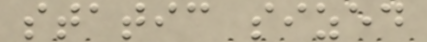static sized
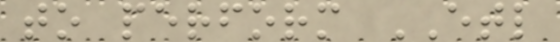to perform ETL
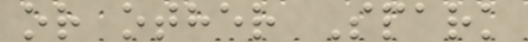or other Spark
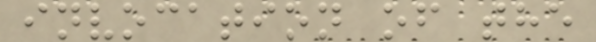invocation of the
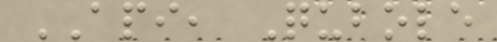API, Qubole
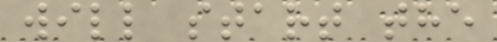will start the
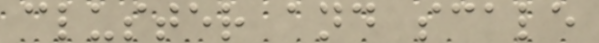cluster and scale
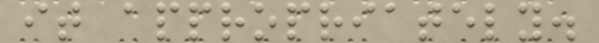it appropriately.
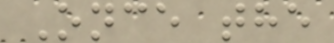Once the
